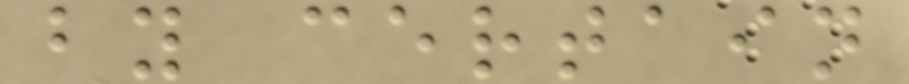by certain
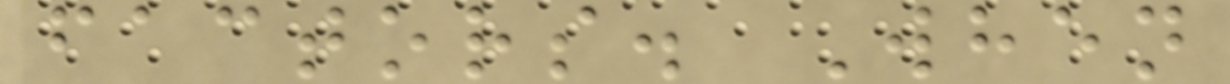factors. When
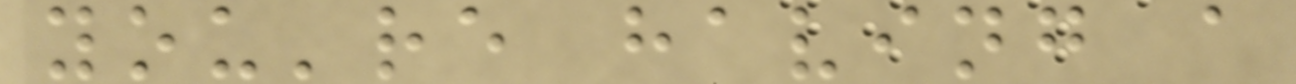you're having a
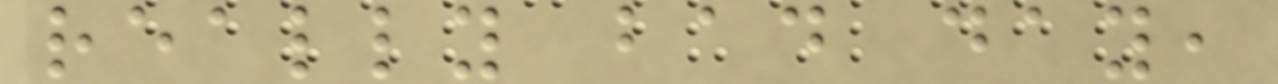really bad day,
